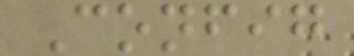Config
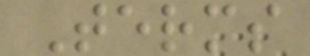Terms
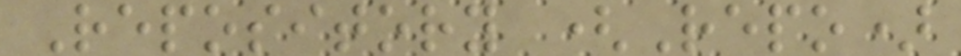Repository (Repo)
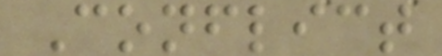Conflict
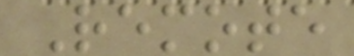Remote
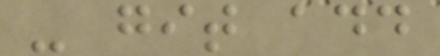- git add
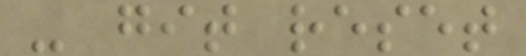- git reset
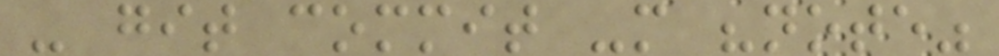- git commit -m "note"
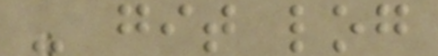- git log
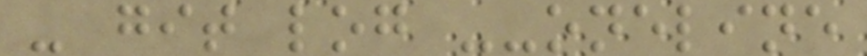- git log --oneline
